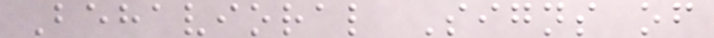Behavioral Signs of
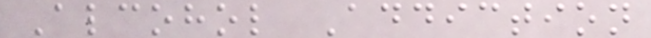Alcohol Addiction
